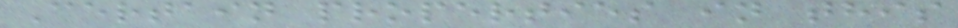Certain properties in this
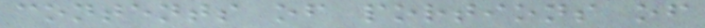contents of portions of
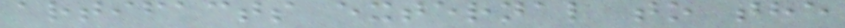artifacts external to the
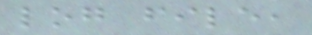log file,
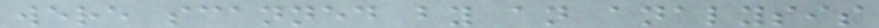were scanned by an analysis
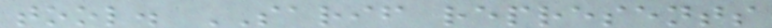tool. SARIF represents
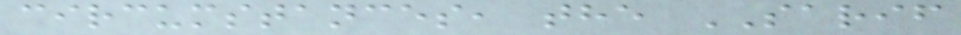circumstances, the SARIF
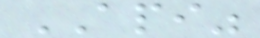API"
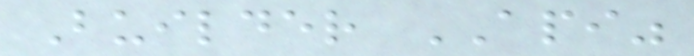Builder API"
